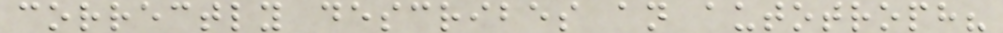correctly describes an autotroph?
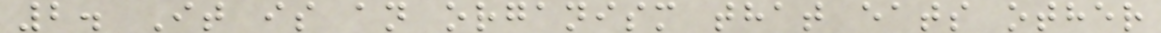2. It is an organism that eats other
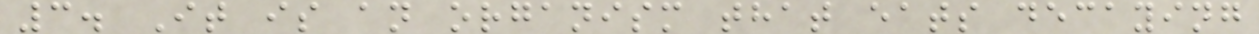3. It is an organism that eats decaying
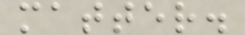matter.
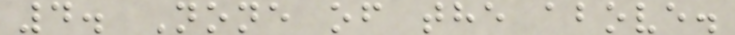4. None of the above.
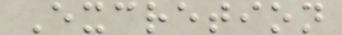Excretion
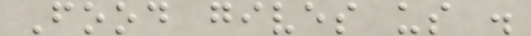Food gives us .
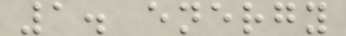1. energy
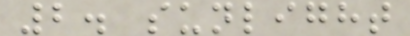2. sunlight
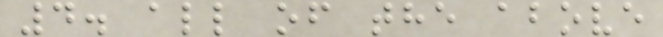4. all of the above
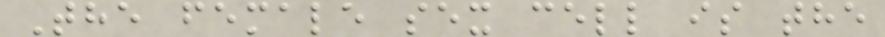The female sex cell is the
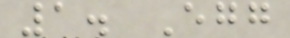1. Egg
